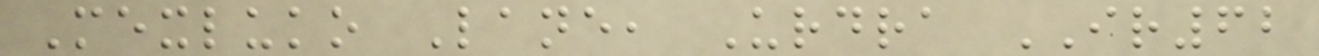Mexluko Lane, Urdra IR62
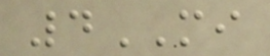4MI
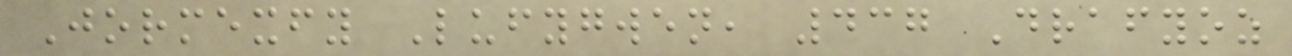Jormexfy Lufygwen, 437 Drafyoz
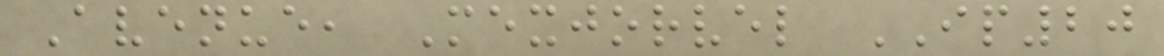Avenue, Mexjorvel IP20
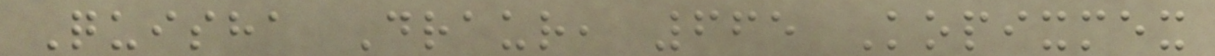Quisha Draur, 665 Kopixmex
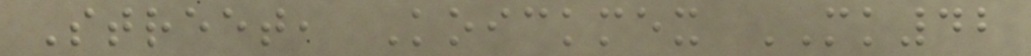Street, Koickmex MK42
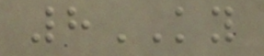8KY
